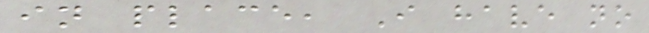in place, I have no
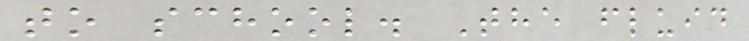to school. The fluid
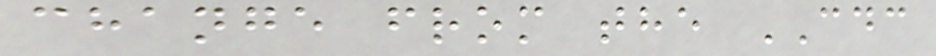change from the CDC
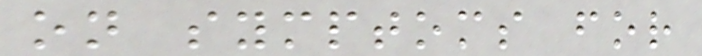on symptoms for
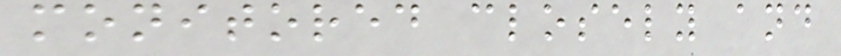monitored closely and
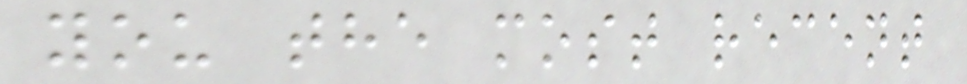you the most recent
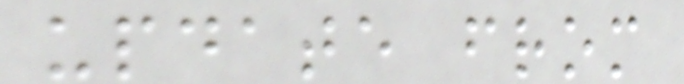update from
